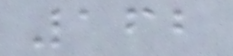162
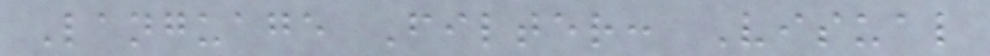Language Filter: Visual
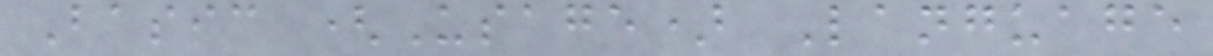Basic (Usage) Language
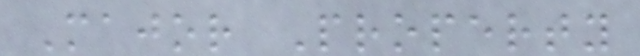Major Property
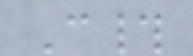C#
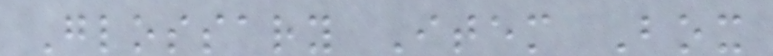Glossary Item Box
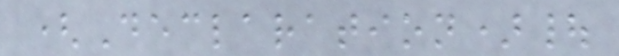(Declaration)|
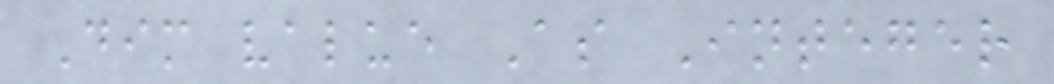Dim value As Integer
